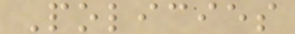Policies
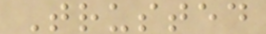Trusted
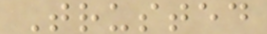Trusted
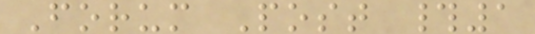Forum Post #1
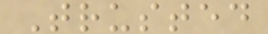Trusted
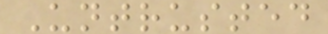Untrusted
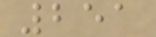251
